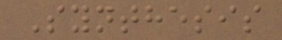Synthesis
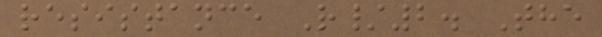resistance R/2. The
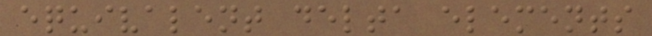equivalent delta elements
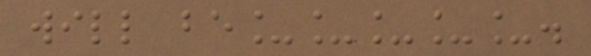will be_____.
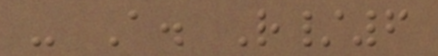- A. R/6
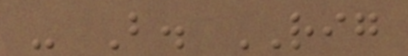- B. RIG
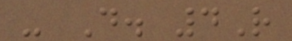- D. 4R
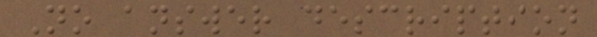No answer description
